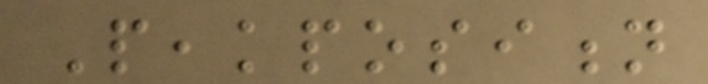Peakposition
